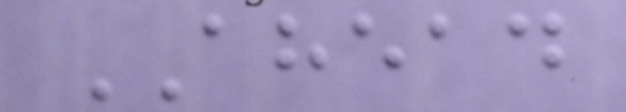AHEAD
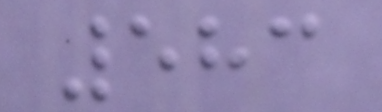583
